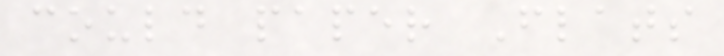could paper Flats
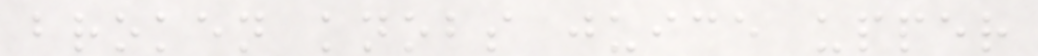broken knobs juice upper
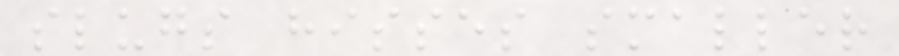slugs hisses smaller
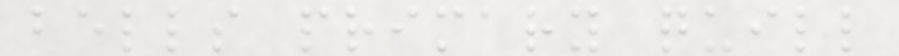bells primary quill
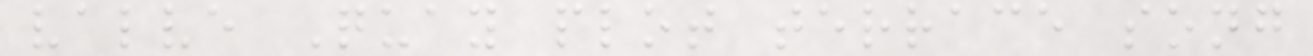valve Quay plot terrace song
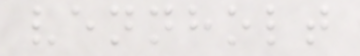vennholt
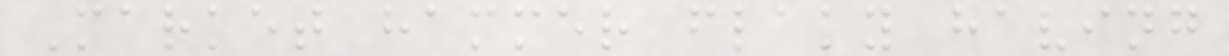Market hammer flaky having
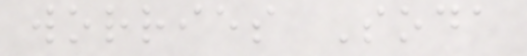worries Soda
